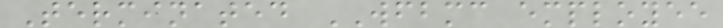Terminated WFBMC employee
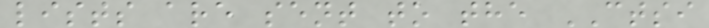lists are sent to the CTSI
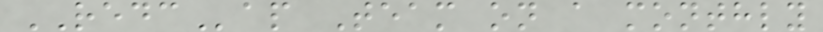REDCap Team on a monthly
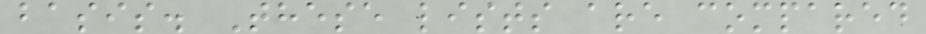basis. These lists are compared
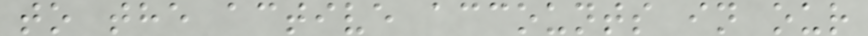to the active accounts in our
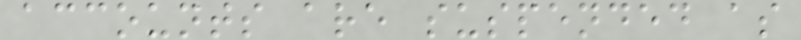accounts are suspended as
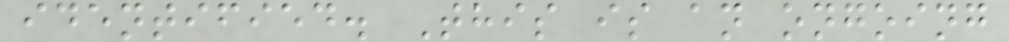identified. This is an ongoing
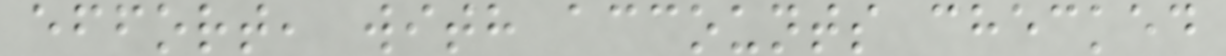effort, with accounts checked
